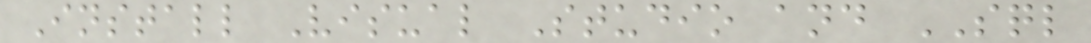Install Visual Studio and SQL
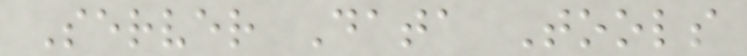Server Data Tools
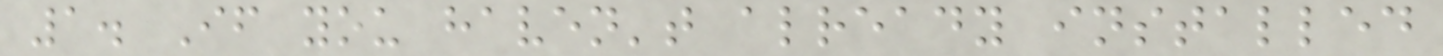1. If you haven't already installed
